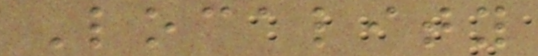Locality
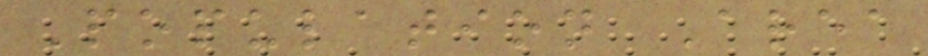Population Area
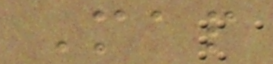Map
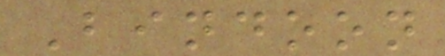Bindoon
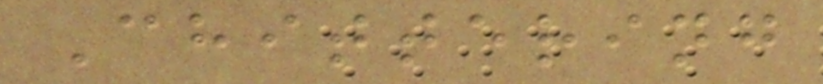Chittering
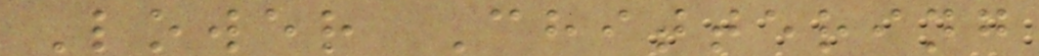Lower Chittering
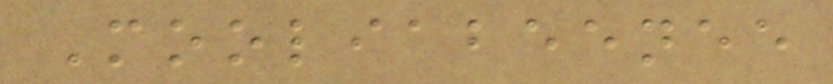Mooliabeenee
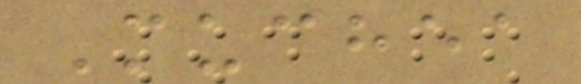Muchea
